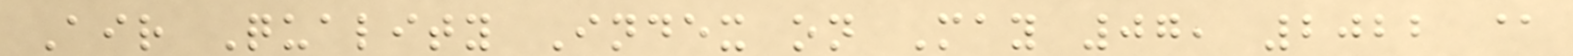Air Quality Index on May 07, 2022 @
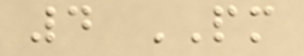4 PM
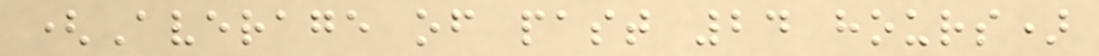(Average of past 24 hours)
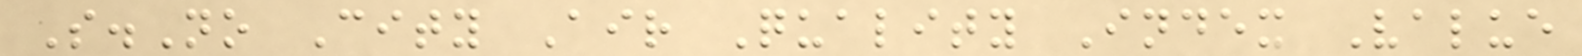S.No City Air Quality Index Value
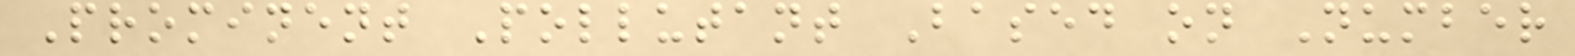Prominent Pollutant Based on Number
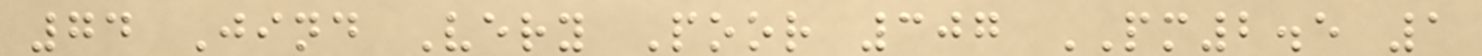74 Jind Very Poor 307 PM2.5 1
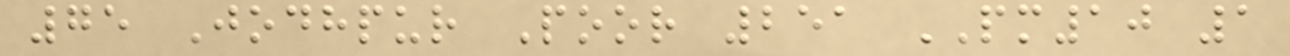75 Jodhpur Poor 251 PM10 1
